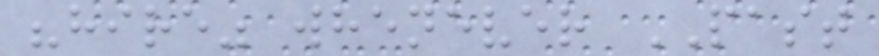"hire" whenever PAST
